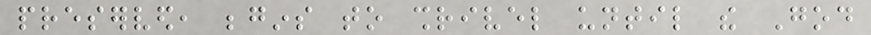preserved, begins to shrivel until the God
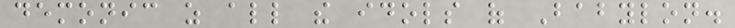demonic as all the idols of Babylon.
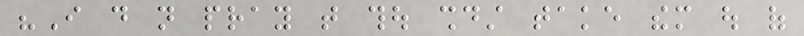"I do not pray that thou shouldst take them out of
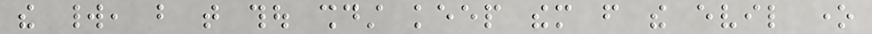the world, but that thou shouldst keep them from the evil one
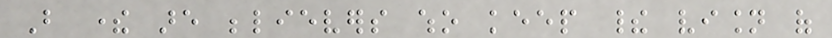But there are believers who keep their vision of
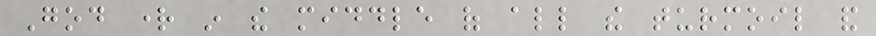God right in the middle of all the turmoil and
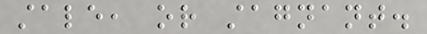stale, or stagnant.
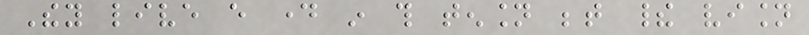They live every day in this tension between their vision
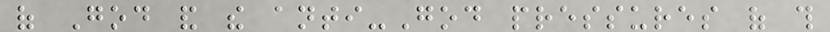of God and the anti-God pressures of this
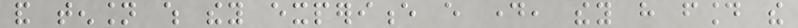and tension which they experience every day, they have found the
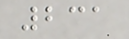231
